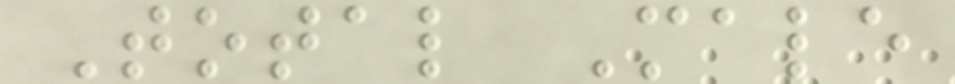Total Male
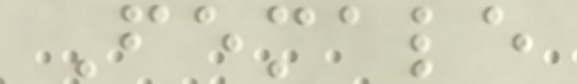Female
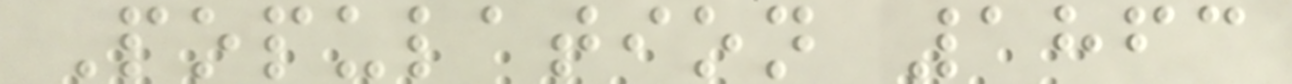Population 1863
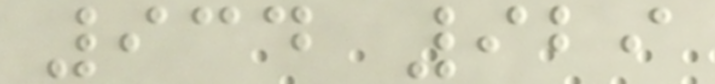934 929
